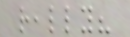really?
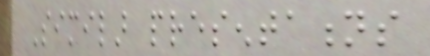Similar presentations
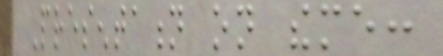Presentation on theme:
